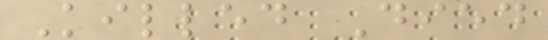Killed Died
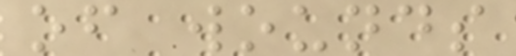of wounds
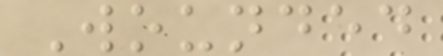Wounded
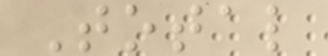Total
